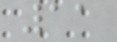11
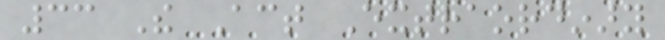33 The Act Extraordinary
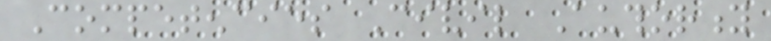Competencies Civil Authority
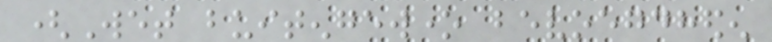(Wet buitengewone bevoegdheden
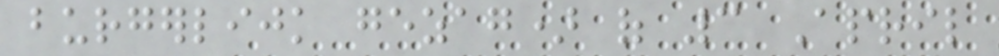burgerlijk gezag) of 3 April
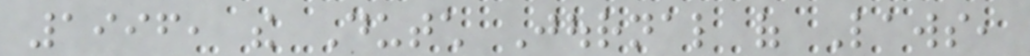1996, the Dutch Journal of Laws,
